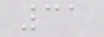31
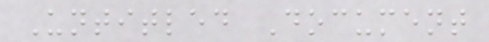Untitled Document
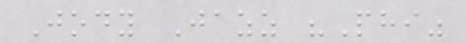Jody Jazz "Phi"
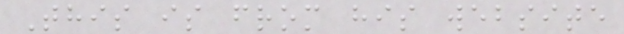This is from his website
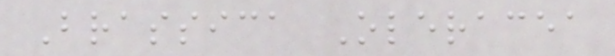Brassica Oleracea
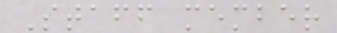Staff member
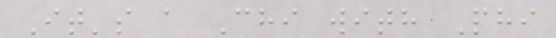It's a Chi with Phi
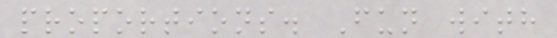proportions. Fun with
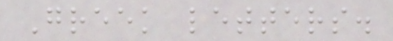Greek letters.
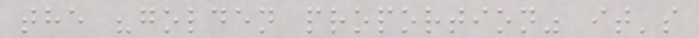the "golden proportion" it's
